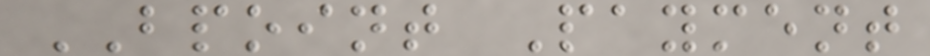BPOINT Payment
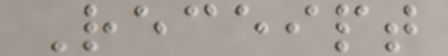Receipt
